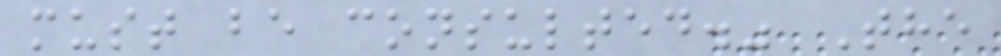must be consulted." The
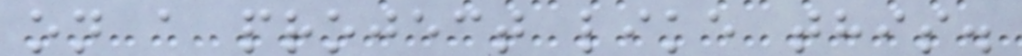on a project like this.
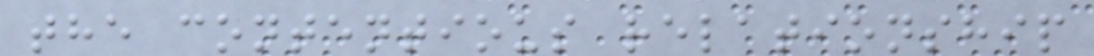the contentious relationship
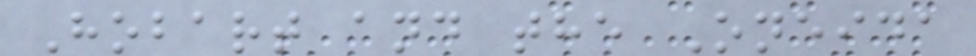Hobart and the Oneida
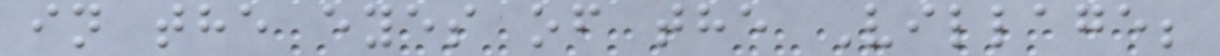in the eyes of the Village;
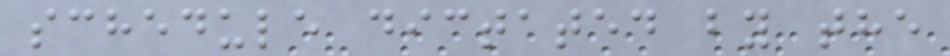schedule dictated by the
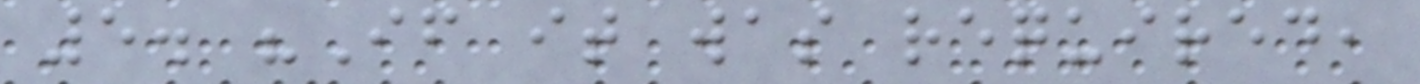5. "If it was required,
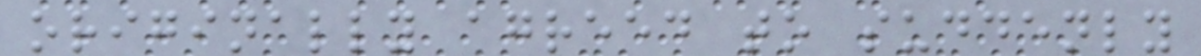originally agreed to suddenly
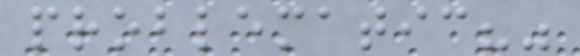problematic?"
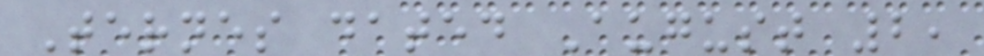Ternes dated August 2,
